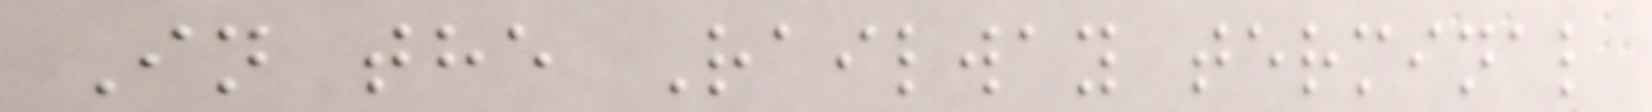In the Railway terminal
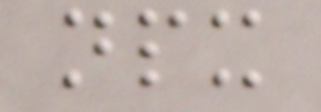npx
